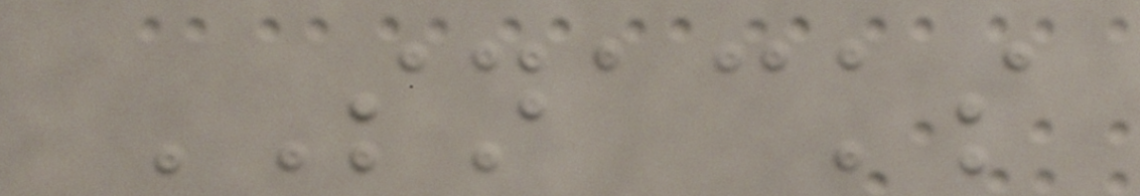SNACKS
